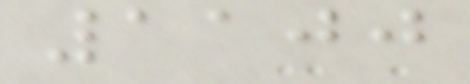1100
